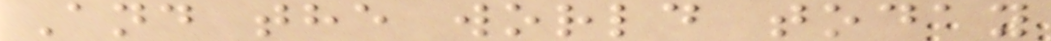And the world today
